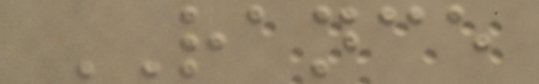RANCE
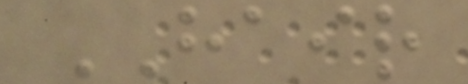HAIR
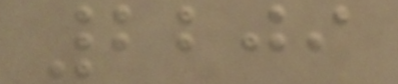2209
